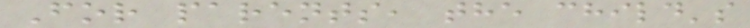For parents, the child's
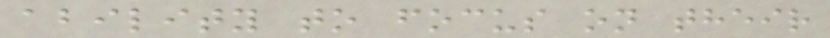ability to focus on their
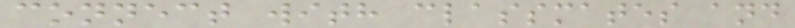connect with classmates and
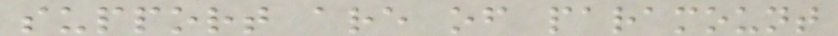support are of paramount
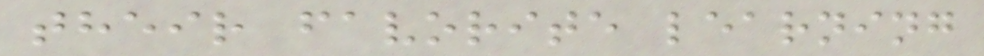their favorite learning
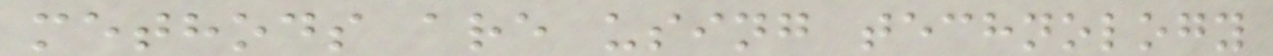methods are using technology
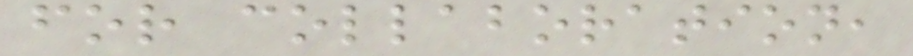for collaboration,
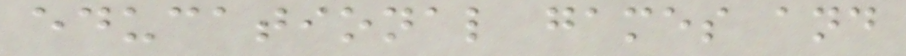educational games and
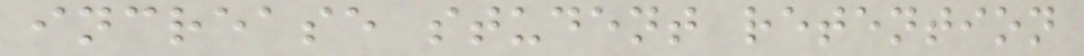increase student retention
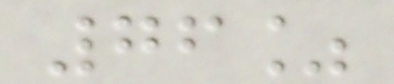76%
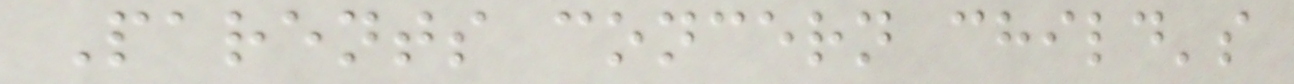Parents concern child's
